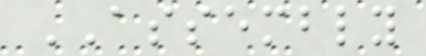ASSEMBLY
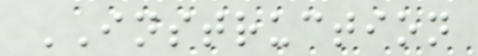INSTRUCTION
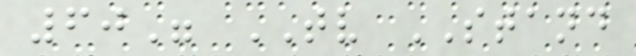60" TV STAND
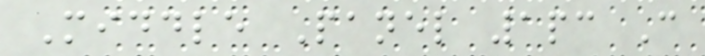Middle Panel 1pc C
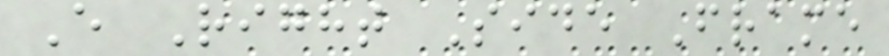E Right Side Frame
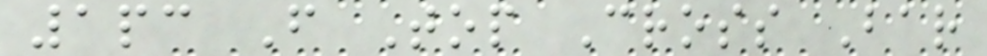1pc F Top Cross Bar
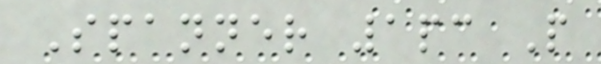Spanner 1pc P
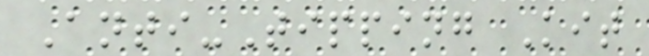Anti-Tipping Kit
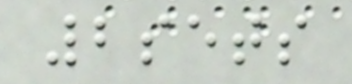2sets
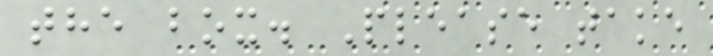the box. Please take
